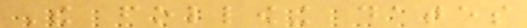The following dates
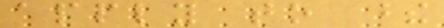apply to these
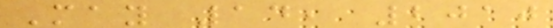May 14, 2010
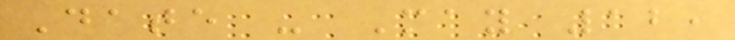Date - May 12,
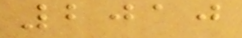2010
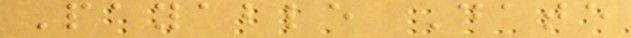Payable Date
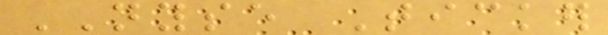NYSE Ticker
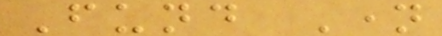Fund Name
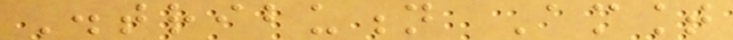Distribution Amount
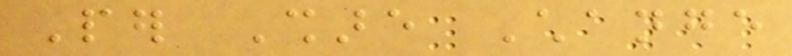Per Share Change
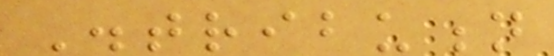Distribution
